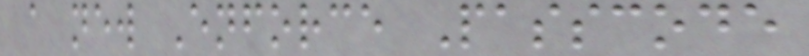a new Enforce Passcode
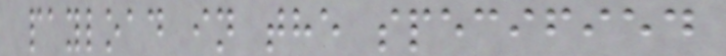payload in the specified
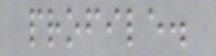profile.
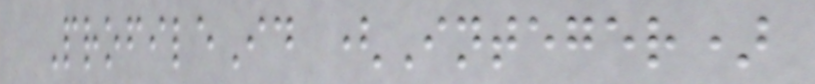ProfileId (Integer)
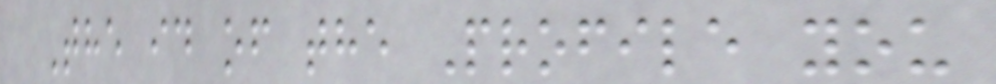The id of the Profile you
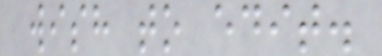wish to edit.
